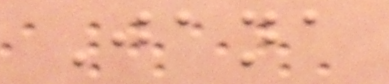Jana
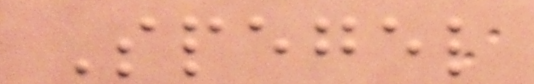Spegel
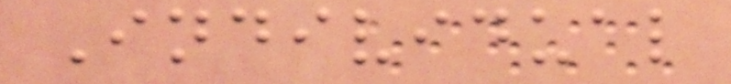Individual
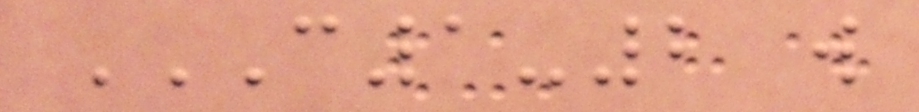C1-2 W
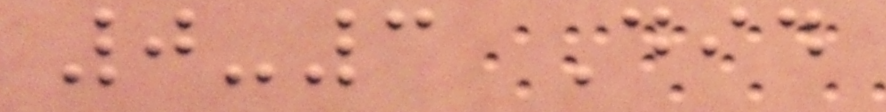0-3 Did
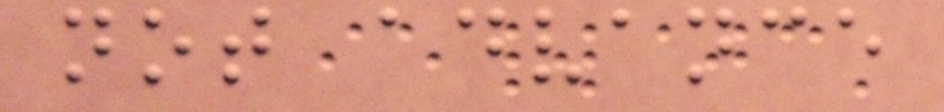not advance
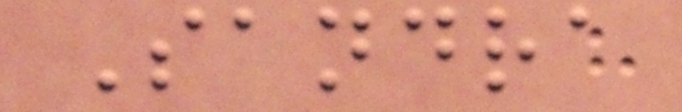Sandra
